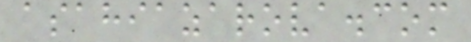asahiazarova.com
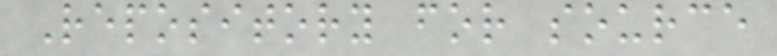Repository for source
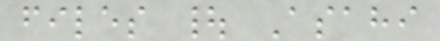files | Asahi
